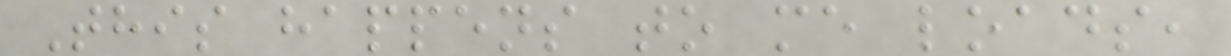This happens to me loads,
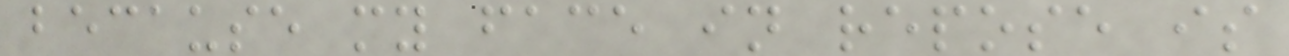because my face in repose is
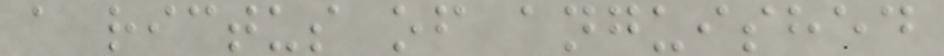a rictus of anguished
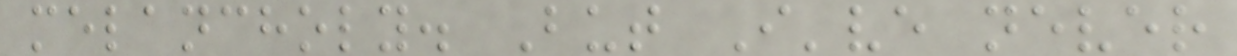melancholy. But I've never
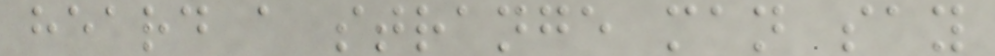heard a strange man say
